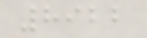8922
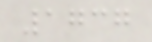1737
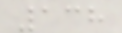138
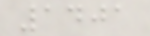1401
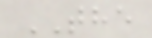THE
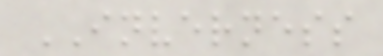INVERNESS
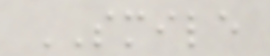SMILE
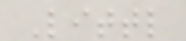Littl
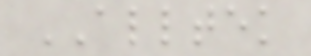ALLTEK
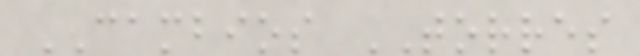CAMBIOS TORRES
